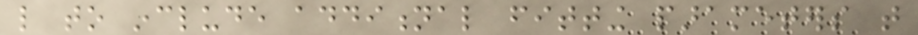like to include additional fitting parameters that
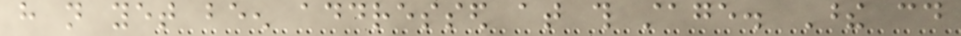have not yet been addressed at this stage. These could
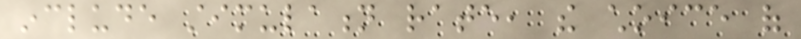include stimulation rate, the choice of
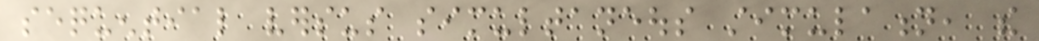sequential versus simultaneous stimulation, the
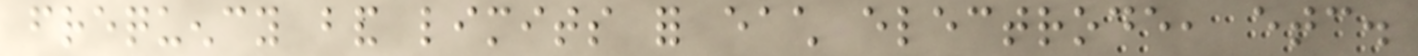frequency band limits for each electrode, etc.
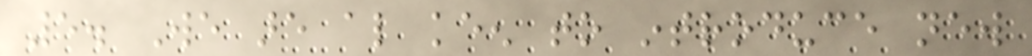5. We are also keen to introduce new
